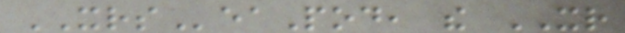XRSeaPod, the XR
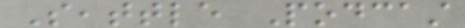Seattle Podcast
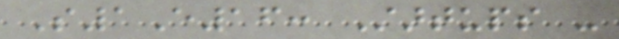S1E16: Startups -
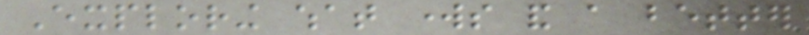Exploring what works and a better
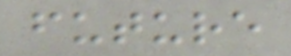future
